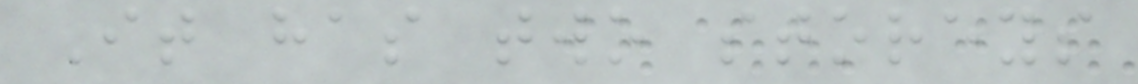It has two storeys
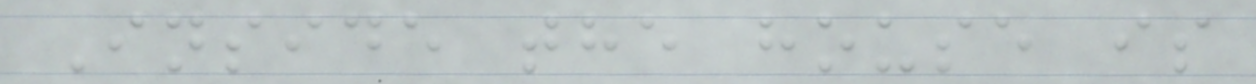Inside the house is
